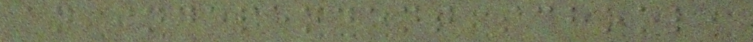an independent school,
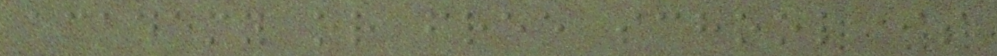academy or free school is
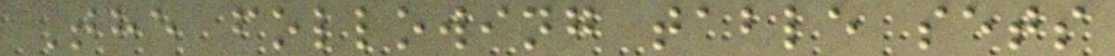The following table sets
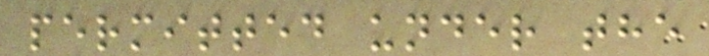permitted under the
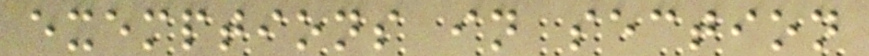exemptions in section
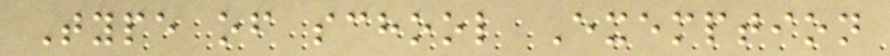Type of school Exemption
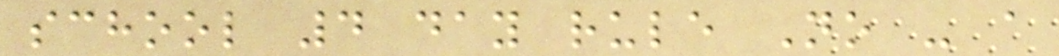school 4 day rule No - a
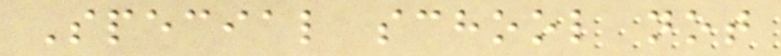Special school not
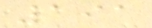191
